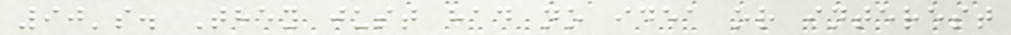90's. They just had no idea or interest
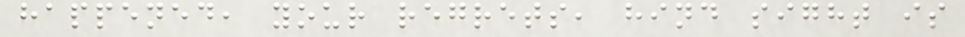happened, your regrets, hind sight is
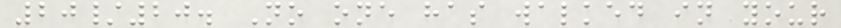20/20. No one has walked in your
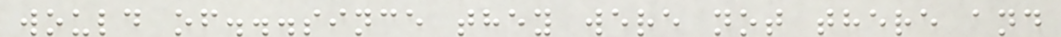would of...since they were not there and
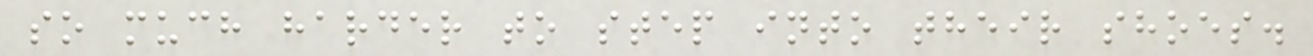so much harder to step into their shoes.
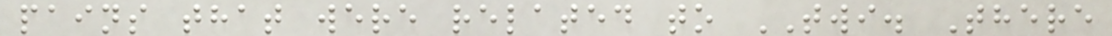pains that were related to TWI. There
